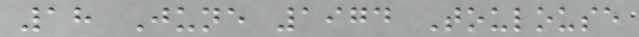18 June 1974 Toulouse
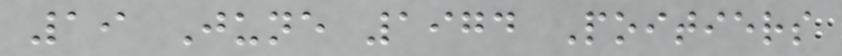19 June 1974 Poitiers
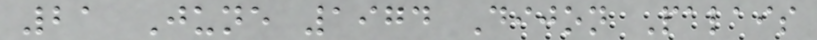21 June 1974 Dijon Palais
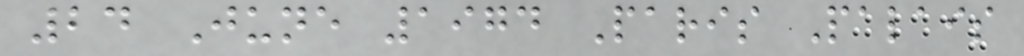24 June 1974 Paris Palais
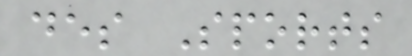des Sports
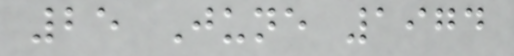25 June 1974
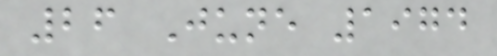26 June 1974
